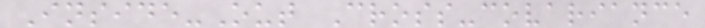Inside-Out Cross-covariance
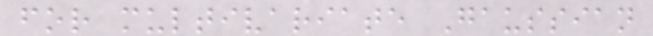for multivariate Gaussian
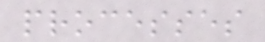processes
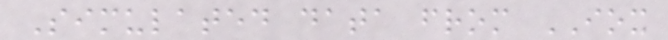Simulated data from IOX
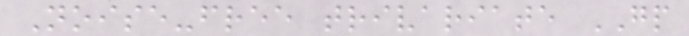Noise-free trivariate GP
